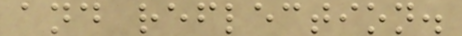and reflection.
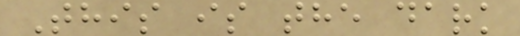This is the dark
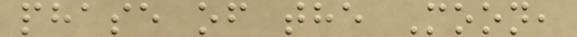phase of the Moon,
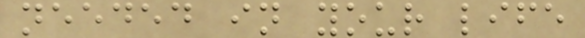needed in your life
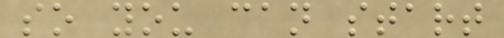so you can start
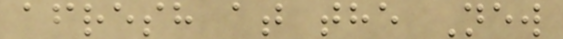afresh at the New
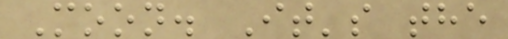Moon. It's the
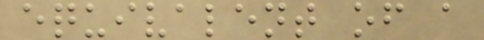equivalent of a
